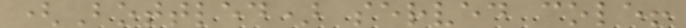(Bottled) served cole!
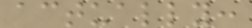actually:
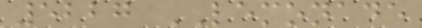5227 LEMONADE
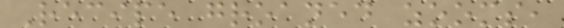Recipe groaned zooms,
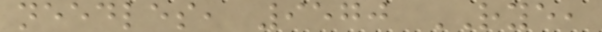needles, 9570 RYE,
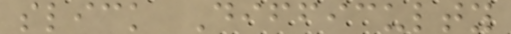slick Difficulty
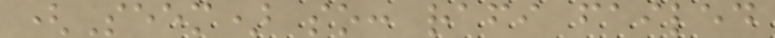(Seem) so: rafi failed
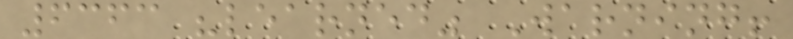6363 "learned" Warning!
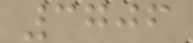3706
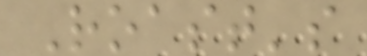Roast's
